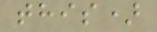this)
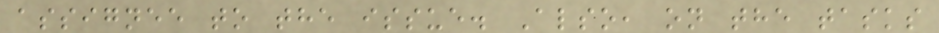assignee to the issue. Also, on the tasks
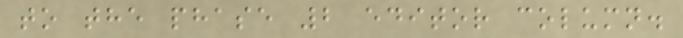to the phase 2 editor column.
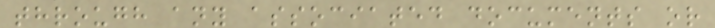through any associated documents or
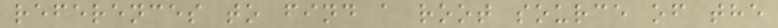references to find a root source of the
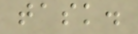task.
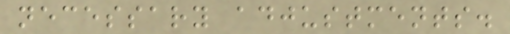necessary adjustments.
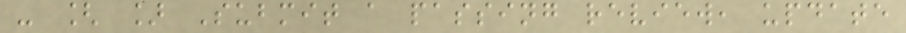- [ ] Submit a passing review, update
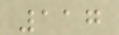117
